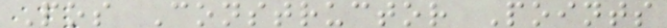Pos Constructor Points
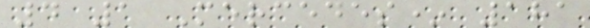4 1 Mercedes* 181
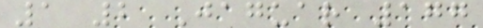1 2 Jaguar 177
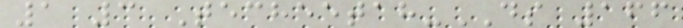1 3 Techeetah-DS 166
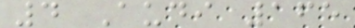4 Audi 165
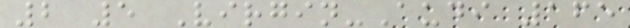2 5 Virgin-Audi 165
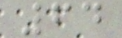64
